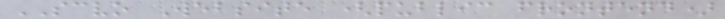SCVO Website (public frontend)
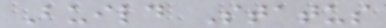Build Status
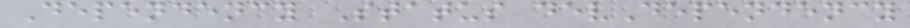Dependency Status devDependency
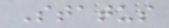Status
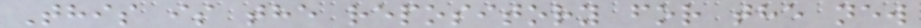This is the repository for the new
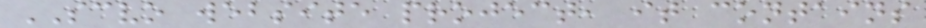SCVO website project, it contains
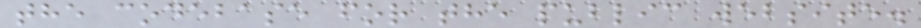the codebase for the public website.
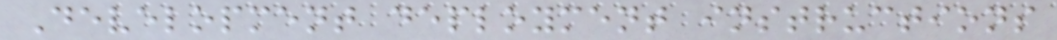Development deployment instructions
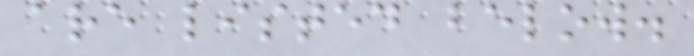are listed below.
